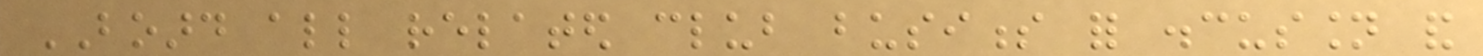BOARD all related club business for discussion and
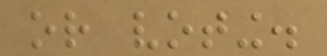or voting.
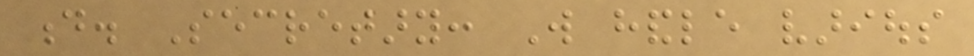d. Secretary: Will handle various
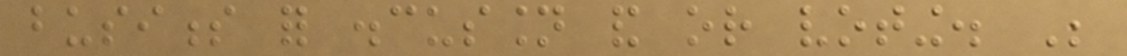business for discussion and or voting. Be
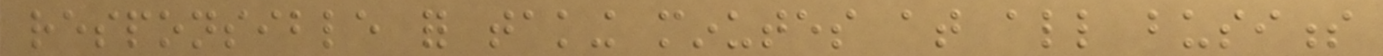responsible for taking minutes at all business
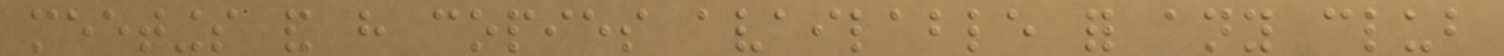meetings and have copies available for any club
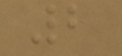2
